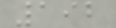192
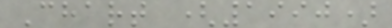Chart (1990)
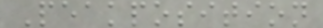Peakposition
